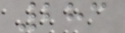283
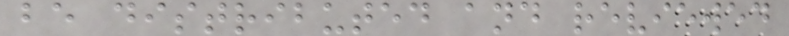be distributed and reviewed
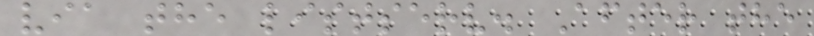via the listserv. After the
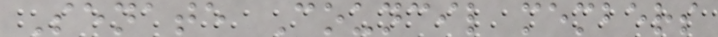Senate Council members
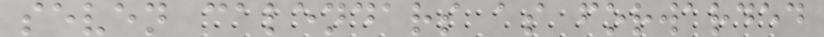seven calendars as forwarded
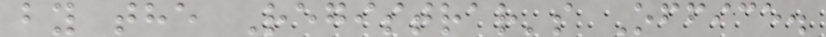by the Registrar's Office.
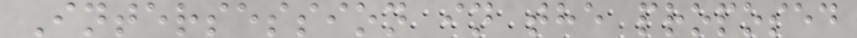Intersession in the proposed
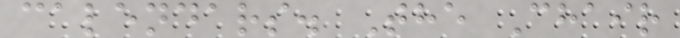calendars. The Chair
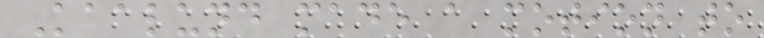Kaalund made a motion to
